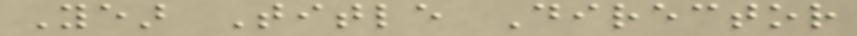Year Title Director
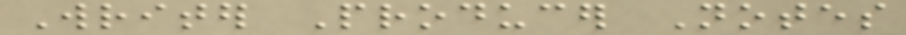Writer Producer Notes
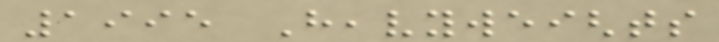1995 Heavyweights
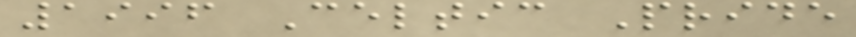1996 Celtic Pride
